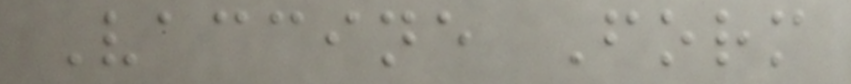Vaccine Form
